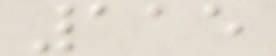115
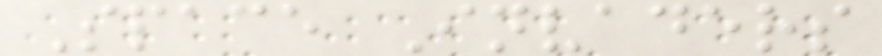Space Invaders
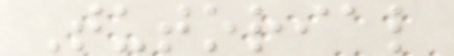Tutorial
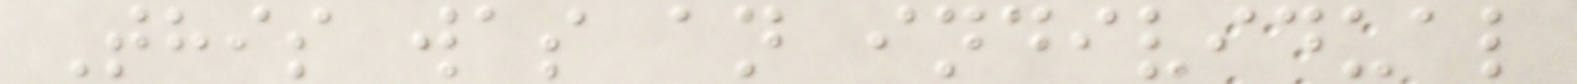This was an individual
